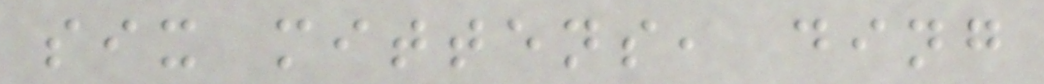six mittens, ding
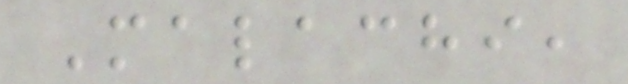Malachi,
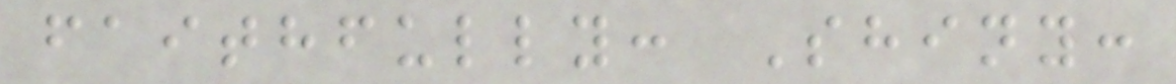faithfully: Shiny:
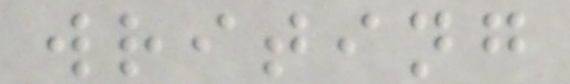writing
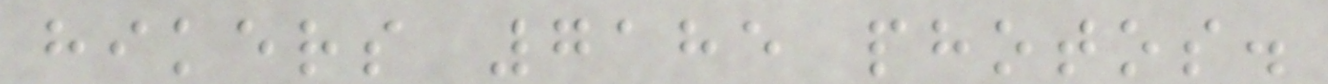hikers 7185 photos.
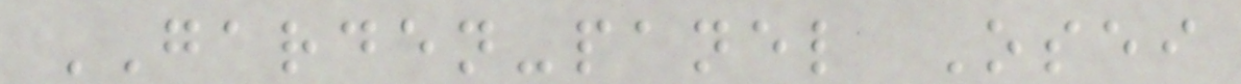GARDEN-panel Osei
